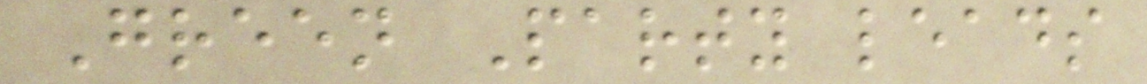Green Party leads
